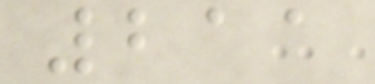211
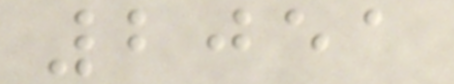2051
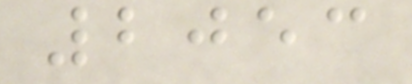2053
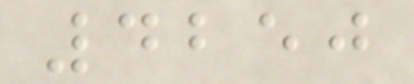4250
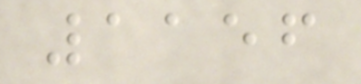1156
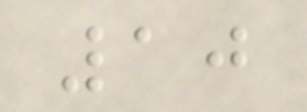10
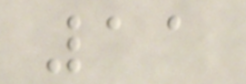11
